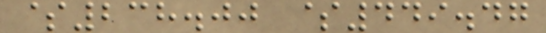$238.00 $449.47
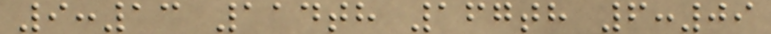9:13 114th 167th 6:09
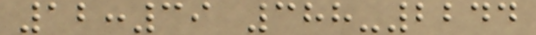12:39 388-2244
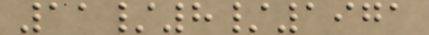11/8/1971
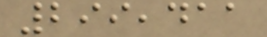299,411
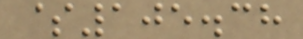$105.38
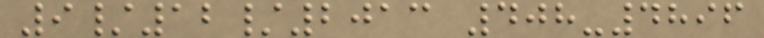9/12/2013 408-4896
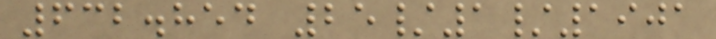632.854 25/1/1901
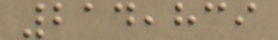214,839
